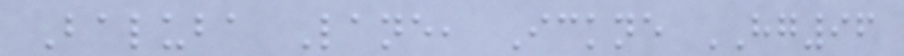Baluba Lane, Ickne HG96
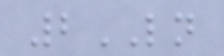2LN
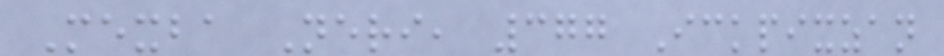Mexba Neri, 377 Ickpixzan
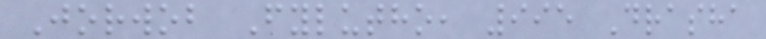Jorwob Fylutho, 995 Drasha
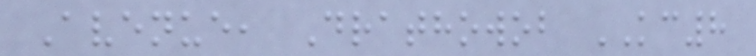Avenue, Drathowob KC8
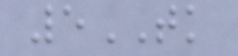5TK
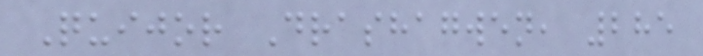Quijor Drashagwen, 285
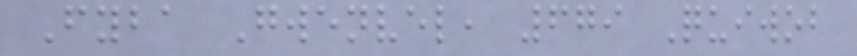Fyba Gwenvel, 679 Quiwob
